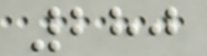280
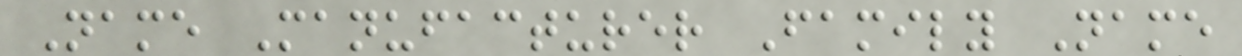Name Manufacturer Family Name
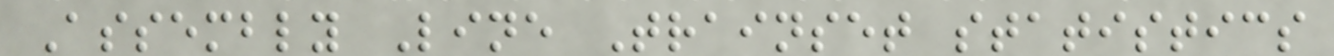Assembly Line Trainset statistics
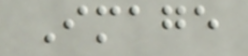Image
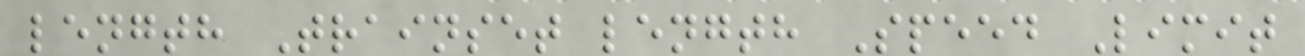length Trainset length Speed Limit
